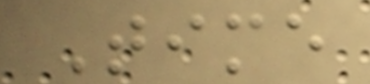Time
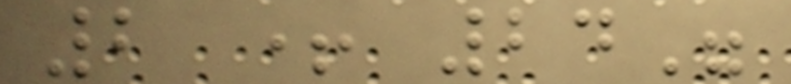2 + 24"
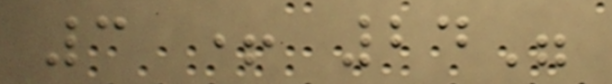3 + 24"
